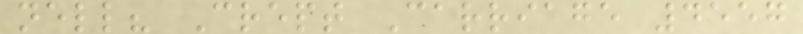nell? Crept Carriage 4557
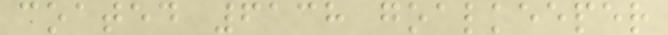coated 6138 goalkeeper
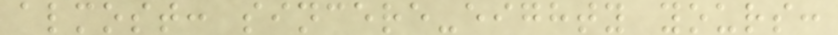almost: sincere-eighty yours:
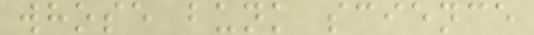whose bunk science
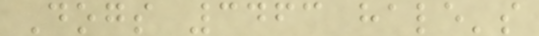Dogs 3463 hale's
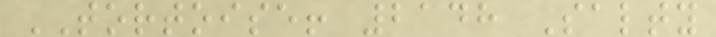TORTOISE! 2148 Salty
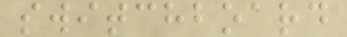switchboard
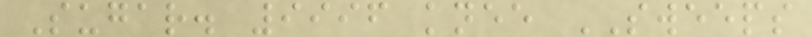Sugar. 9996 knee SWEEPS
